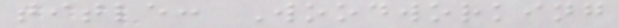title: Woodworking
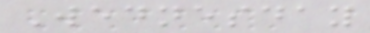Wednesday
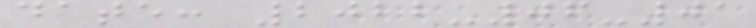date: 2022-06-01
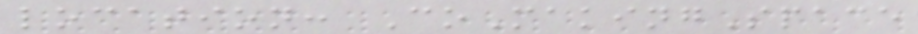location: CoMakingSpace
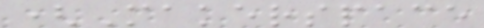(Makerspace
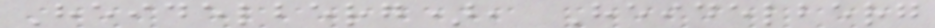Heidelberg), Heidelberg
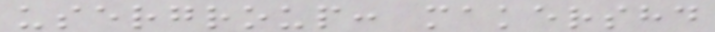usergroup: makershd
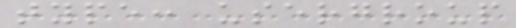type: usergroup
